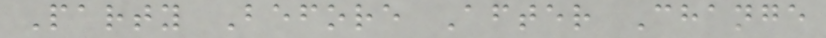Party Before After Change
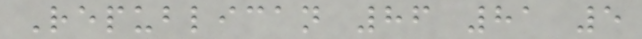Republican 86 81 5
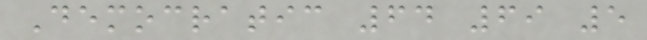Democratic 64 69 5
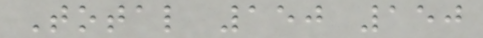Total 150 150
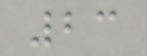23
